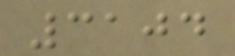3104
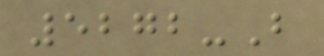5272-B
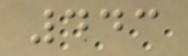443
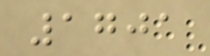1701
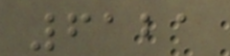6121
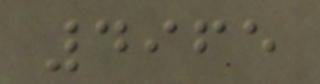4965
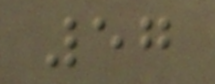57
